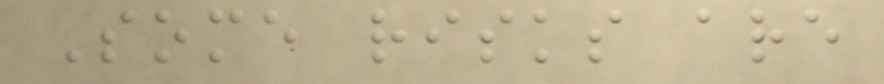Some risks are
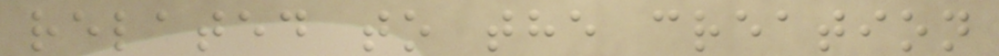related to the creation
